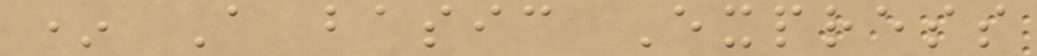* A basic Express
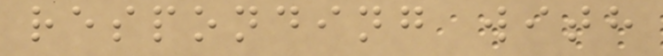responding with
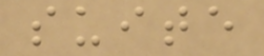suite
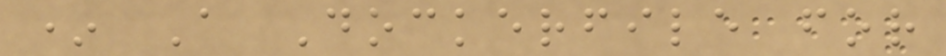* A Dockerfile for
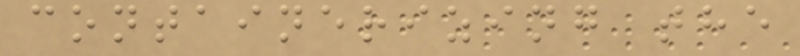containerizing the
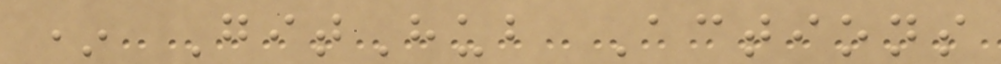* GitHub Actions
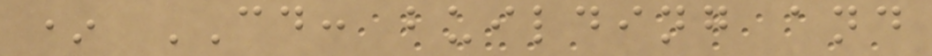* CD: building and
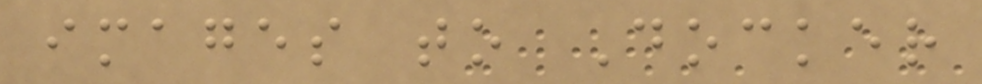images to Docker
